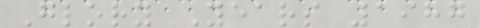Glory Years 1987
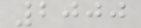2000
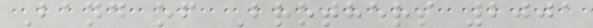Band of Brothers 2001
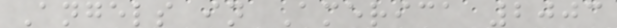Angels in America 2003
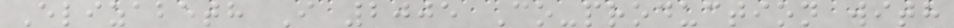Elizabeth I 2005 Co-production with
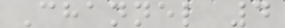Channel 4
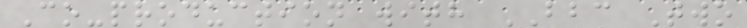Co-production with BBC Two
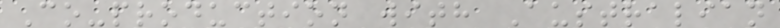Co-production with Australian
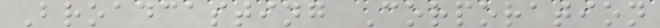Broadcasting Corporation
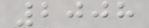2008
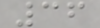36
